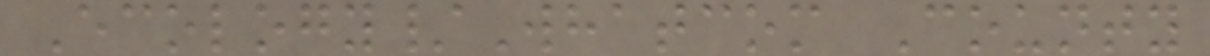Ecology/Whatcom County
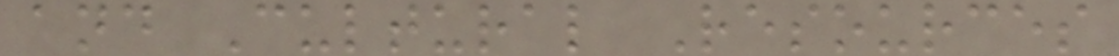and Cultural Resources
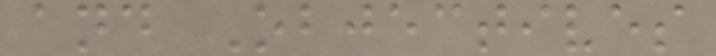and Objectives
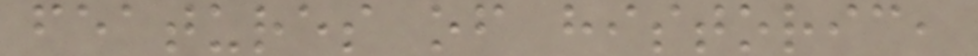features of historic,
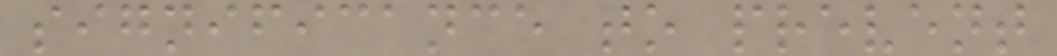significance to prevent
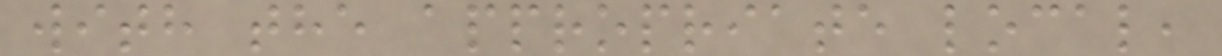with the appropriate local,
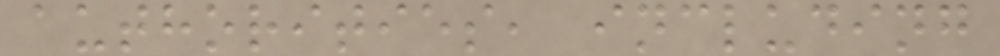authorities, including
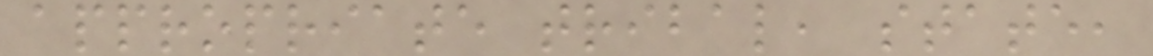appropriate tribal, state,
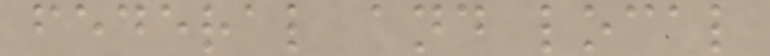federal and local
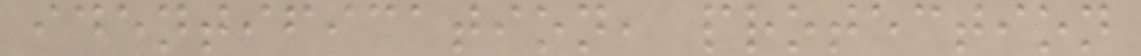identification, protection
